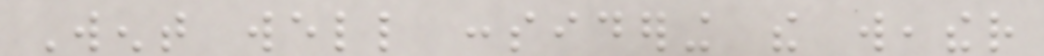Went well considering the weather
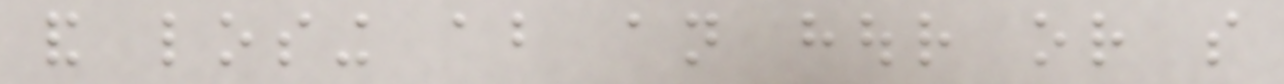and losing about an hour or so
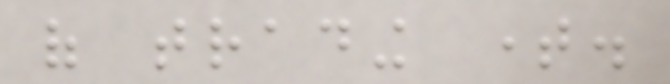of trading time.
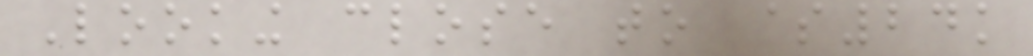Looking close to $24k
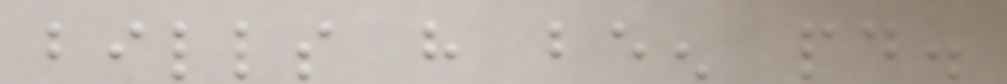bills have been paid.
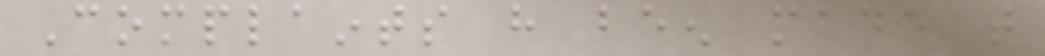Complaints have been made that
